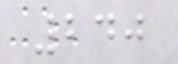240
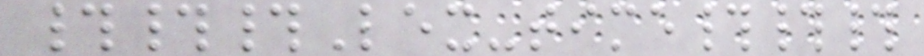###Lex-time###
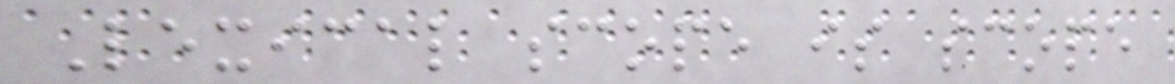Lexical scope is scope
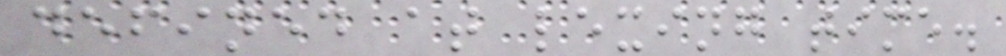defined at lexing time.
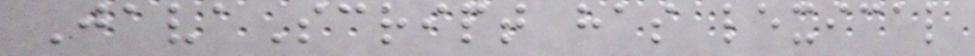JavaScript has lexical
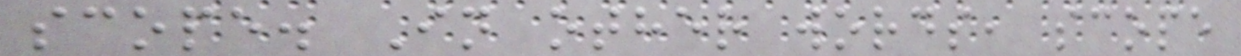scope. In other words, scope
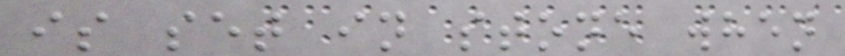is set in stone when
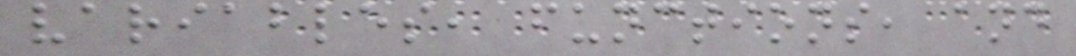variables, functions, and
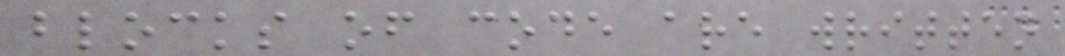blocks of code are written
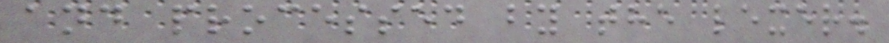and processed by the lexer.
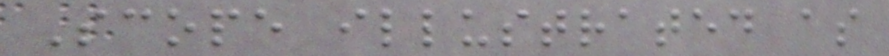Scope illustrated as
